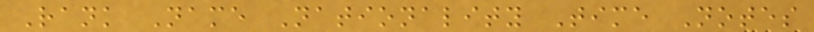Rank Name Nationality Time Notes
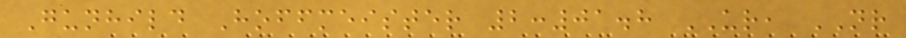Gunhild Hoffmeister 2:01.8 UR, NR
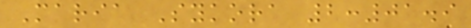Maria Sykora 2:01.9
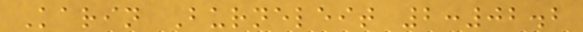Karin Burneleit 2:02.2
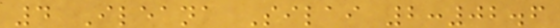4 Ileana Silai 2:02.6
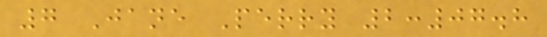7 Jane Perry 2:07.8
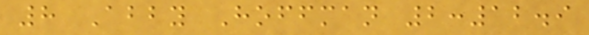8 Abby Hoffman 2:12.9
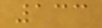133
